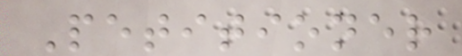Petitioner
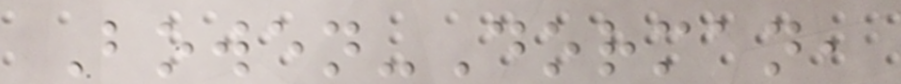Bowen-Dorman,
